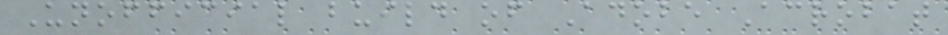Unofficial build of Adobe Acrobat
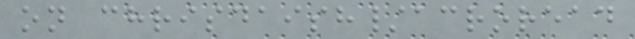on chrisdaish/acroread
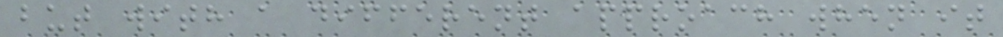but with a different approach when it
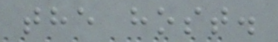the host.
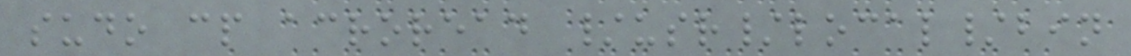sudo cp acroread /usr/local/bin
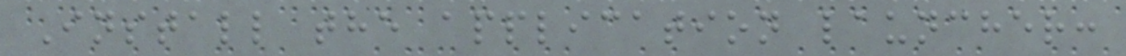Install the application launcher:
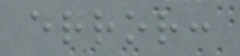error:
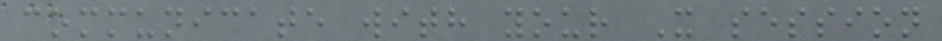communicate with your X session
